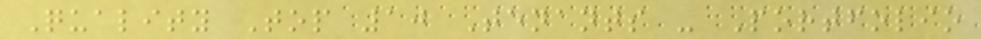Quality Top 10 Tenants - Portfolio
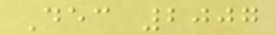Dec 2007
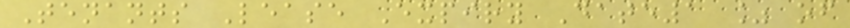Tenants Lease Expiry Date1 % of
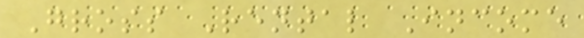Gross Rental Income
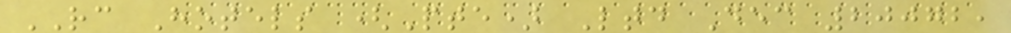RC Hotels (Pte) Ltd Dec 20072,
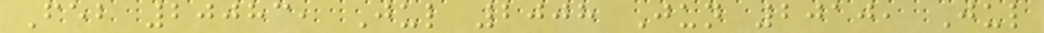Feb 20083, Jul 2008 Jun 2010, Jul
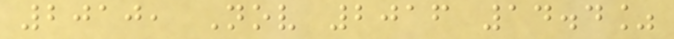2010, Nov 2016 14.4%
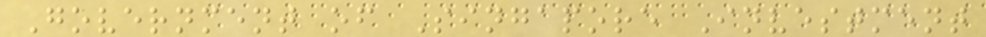Government of Singapore Investment
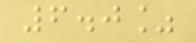6.0%
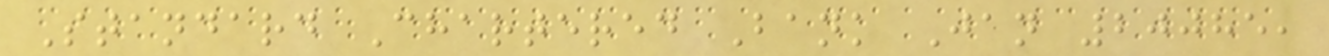Standard Chartered Bank Jan 20085,
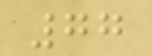77
